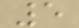5
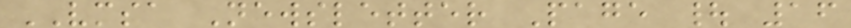VMSA Newsletter Page | 16
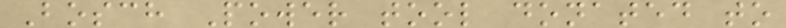Bosch Power tool donated to
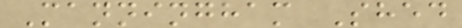Manningham Shed
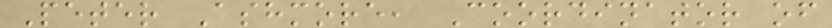Peter Ashmore, Coordinator of
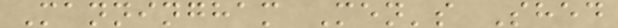Manningham Men's Shed
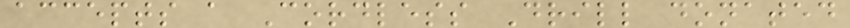accepts a Cordless Drill donated
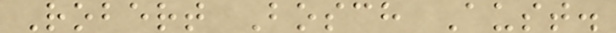Robert Bosch Aust.
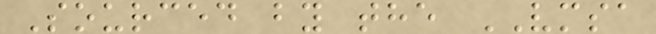Sourced by the VMSA
